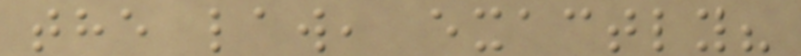the law, exactly?
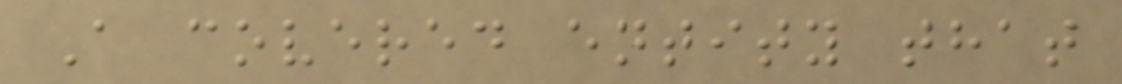A covered entity that
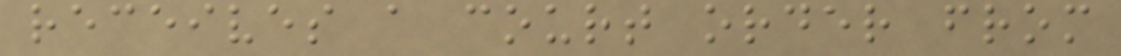receives a court order from
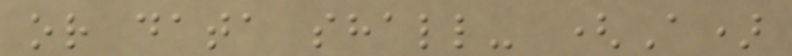or data shall- (A)
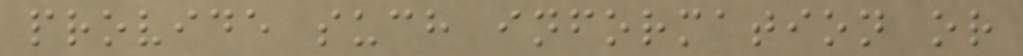provide such information or
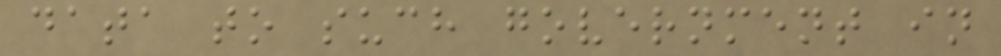data to such government in
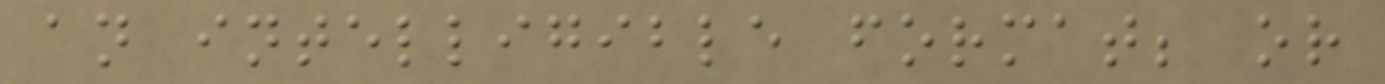an intelligible format; or
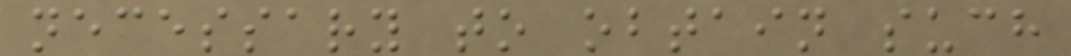necessary to obtain such
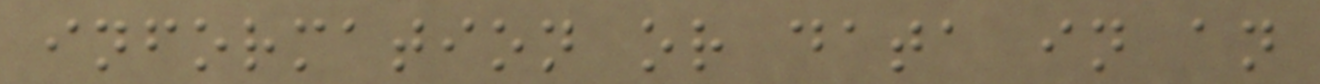information or data in an
